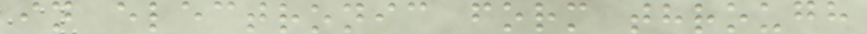in electronic form through
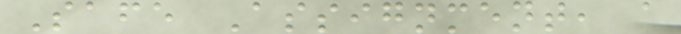Safe Assignment, a
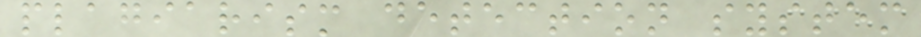plagiarism detection system
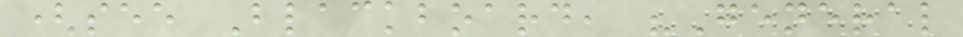(see Blackboard, "General
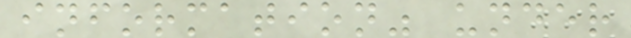information" under
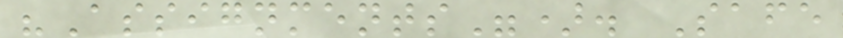"Assignments"). Safe
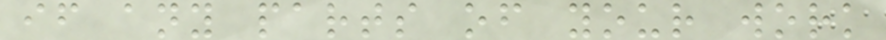if any parts of your work
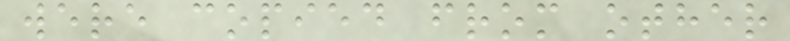were copied from other
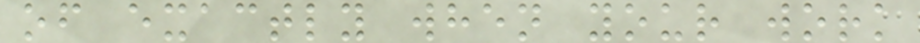of exactly when your work
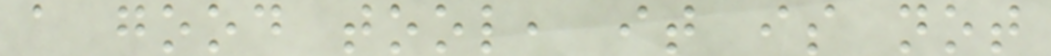a good tool, it is not
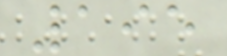195
